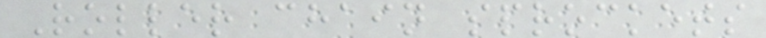Roller chain sprockets
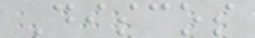Discos
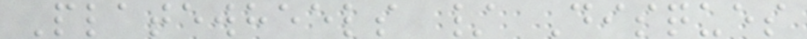Platewheels / Disques
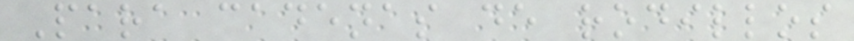Para cadenas de rodillos
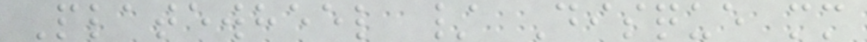Platewheel / Disque mm
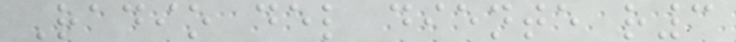Radio del diente r3
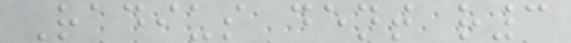Radius dent r3
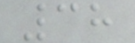38
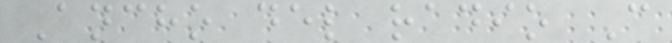Ancho del radio C
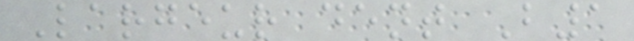Largeur dent B1
